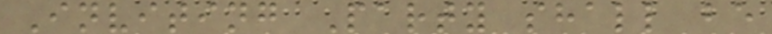Inviting Party shall be
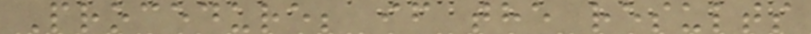Procedure; if the results
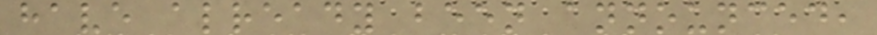have already been announced,
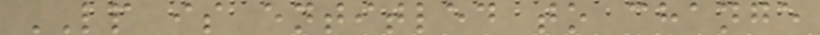LP is entitled to change
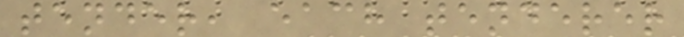tender, each tenderer
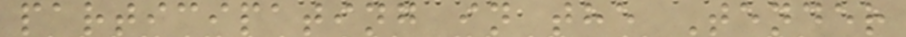participating in the Tender
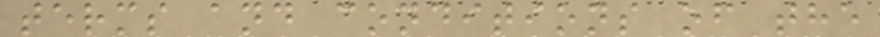terms and conditions of the
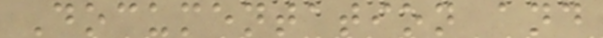Documentation and
